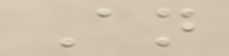An
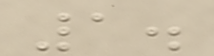1.
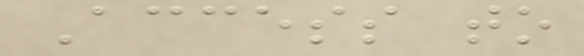Access to
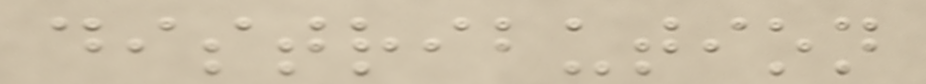distribution
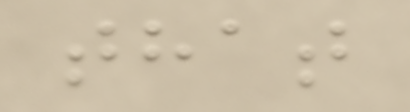that
